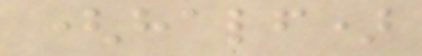(half)
